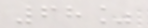68%
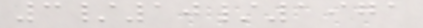3/10/1971
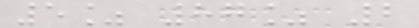5% 87% 2
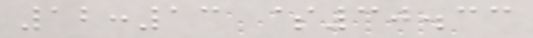12:13 $30.33
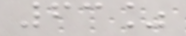63%
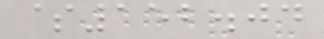$152.04
